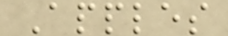Apples
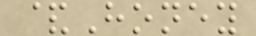&Honey
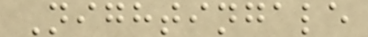Nightingale
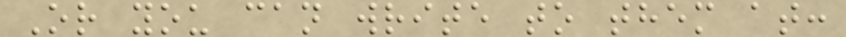Or you can write to them at:
